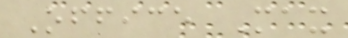Office Max
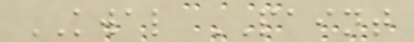KWAL PAINT
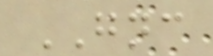GNC
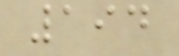194
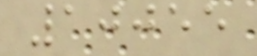10055
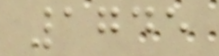1745
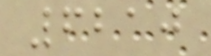6210
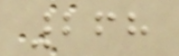268
